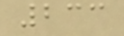233
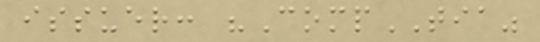issuer: "CompTIA"
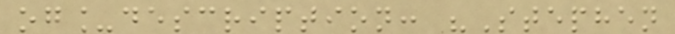og_description: "Stephen
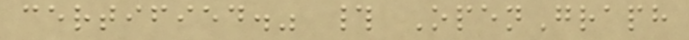certified." # OpenGraph
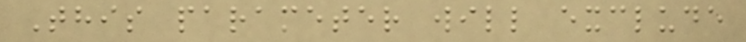This parameter will exclude
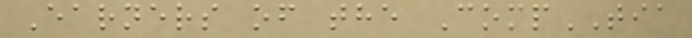Earners of the CompTIA
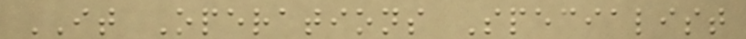IT Operations Specialist
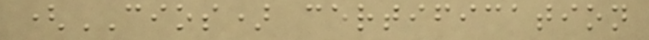(CIOS) certification
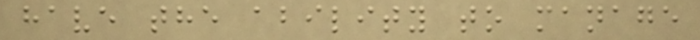have the ability to manage
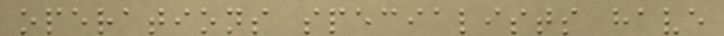operations specialists have
